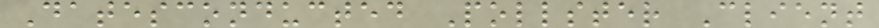Datesconducted Pollster Client
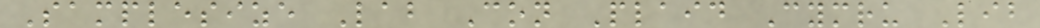Samplesize Lab Con Plaid Cymru Lib
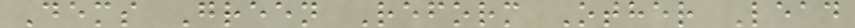Dems Green Reform Other Lead
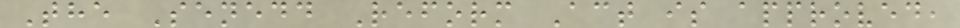The Senedd Reform Act is approved,
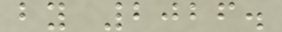by 2026.
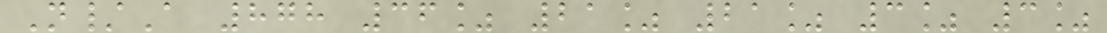N/A 878 36% 21% 21% 3% 3%
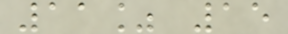11% 15
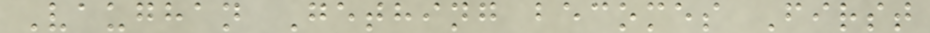Vaughan Gething becomes First
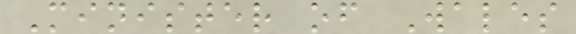Minister of Wales
